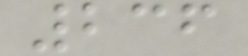236
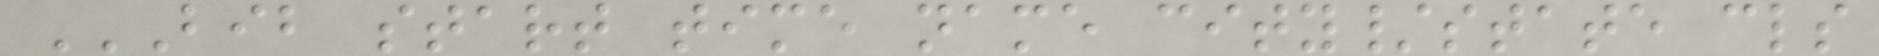BIB START TIME NAME CITY/STATE CLS
